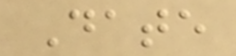Date
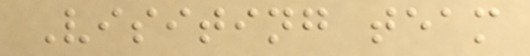Visiting team
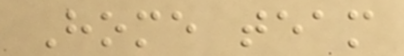Home team
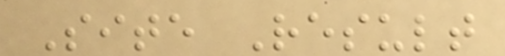Site Result
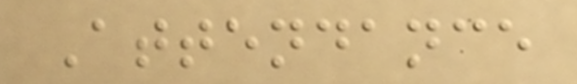Attendance
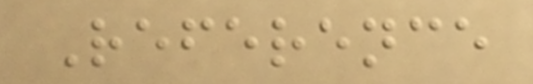Reference
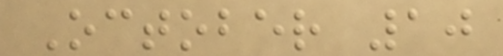October 10
